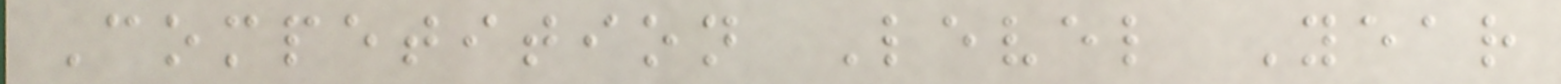Competition Level Year
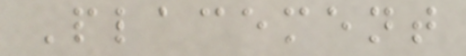Placement
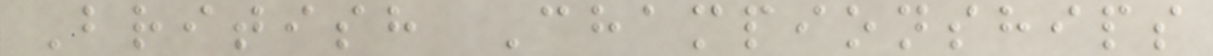British Championships
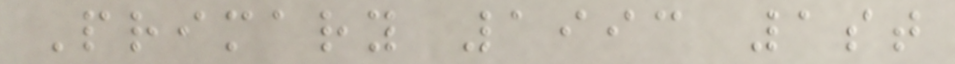Primary 1993 1st
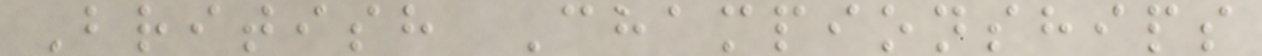British Championships
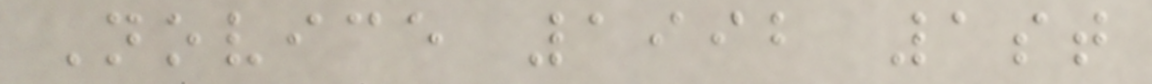Novice 1992 1st
